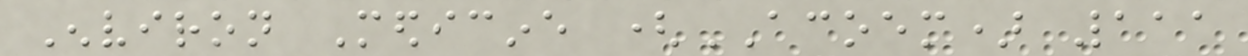Environ Medicine (ACOEM) 111
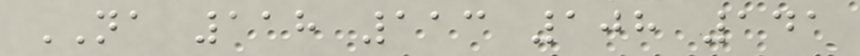NA 118 113 108 141
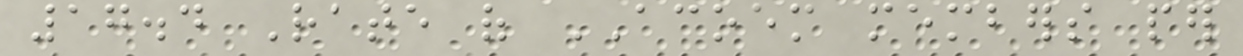17.4 Rate of ACOEM members per
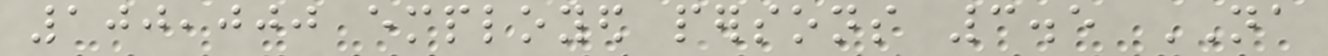100,000 employed persons 3.5 NA
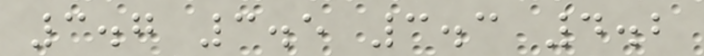3.7 3.5 3.3 4.2
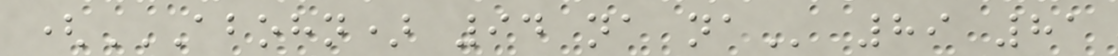(ABOHN) 94 NA NA 89 81
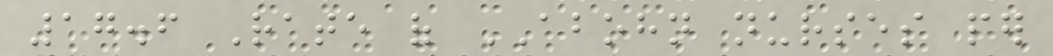17.6 Rate of ABOHN nurses per
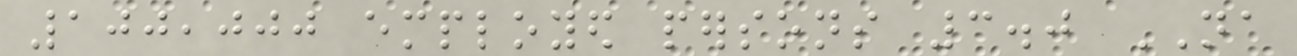100,000 employed persons 3.0 NA
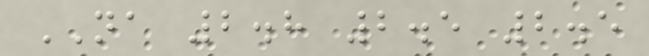NA 2.8 2.5 2.5
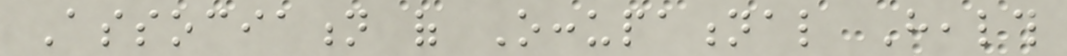Association of Occupational Health
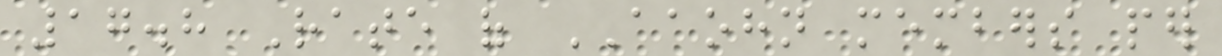17.8 Rate of AAOHN members per
